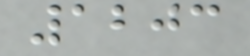1203
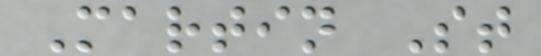Martin St
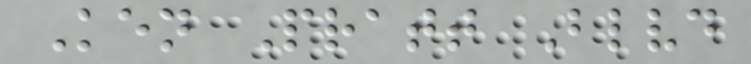Ken Pratt Blvd
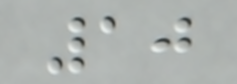10
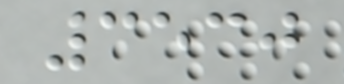3530
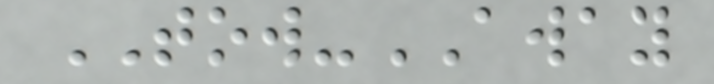TOW-AWAY
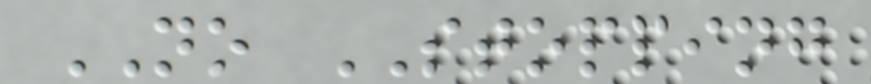NO STOPPING
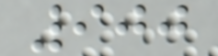900
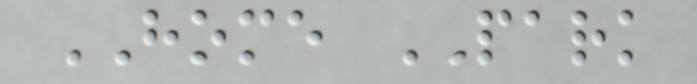HOME PARK
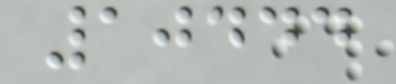10444
